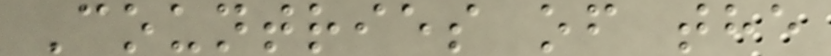Countries of the
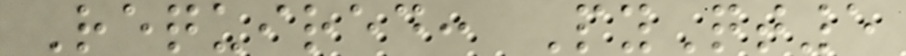Required: PyQt5
